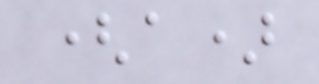(a)
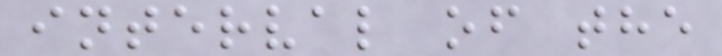interval of the
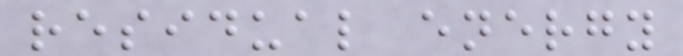residual energy
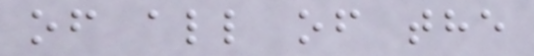of all of the
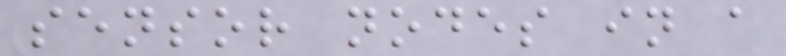sensor nodes in a
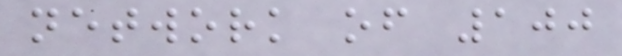network of 100
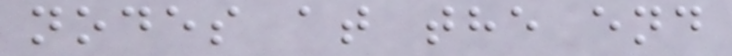nodes at the end
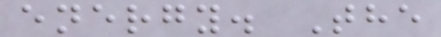energy. The
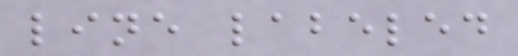line labeled
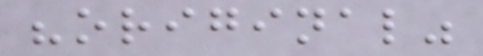"original"
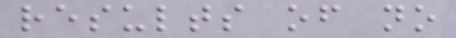results of no
